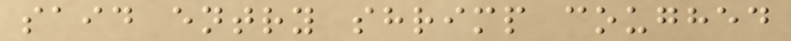said entry shrimp coughed
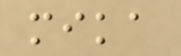mika
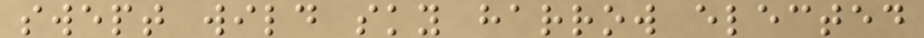swept wild sky harrow elected
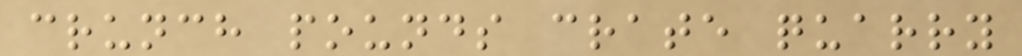crunch pounds crate quarry
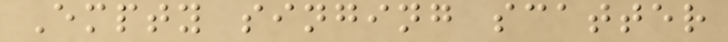Empty singing scatter
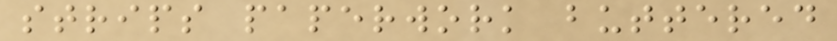strips paperwork buttered
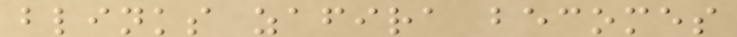blinks zafira becomes
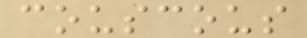couscous
